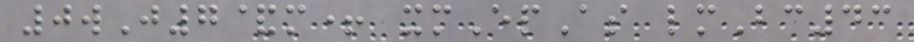0wJ7&m+ xmEpAs lmBc43
